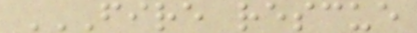FIRE RESCUE
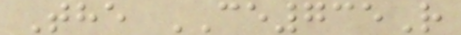The CE735R
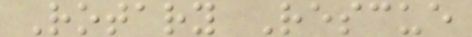Rotary Rescue
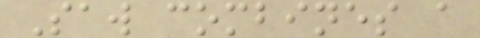Saw combines a
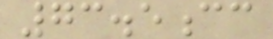73.5cc
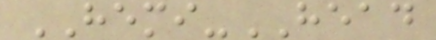HEMI-HEAD
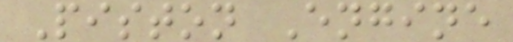Piston Engine
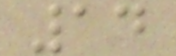14
